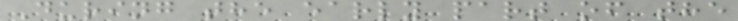During the early part of the
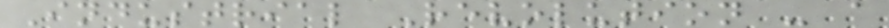Industrial Revolution - a
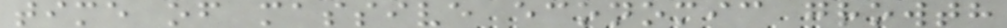time of massive economic growth
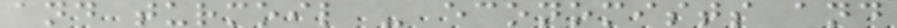and turmoil - economists and
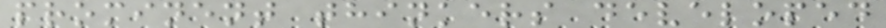prominent thinkers developed
